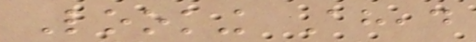Looking Ahead
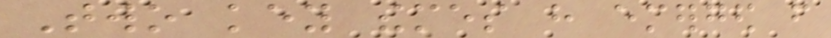Two key themes have emerged from
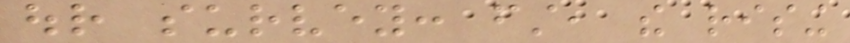our survey: first, the rising
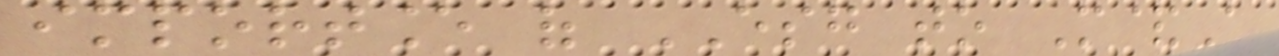importance of ESG to M&A
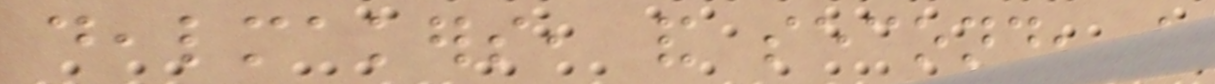dealmakers, and second, the
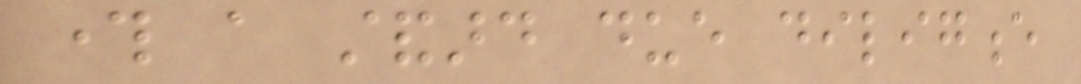through a standard due diligence
